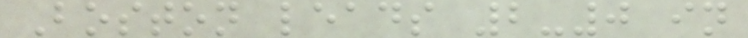Boston leads 2-0 in
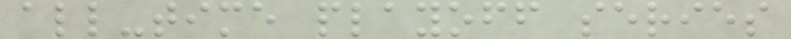all-time playoff series
